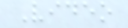Video
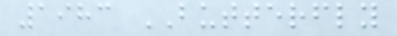1983 BUTTERFLY
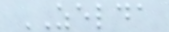ZELDA
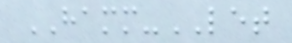HAMM-LET
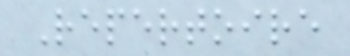Repertoire
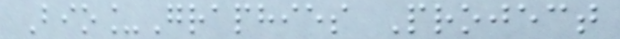Bio_Graphies Project
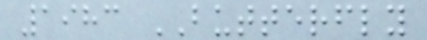1983 BUTTERFLY
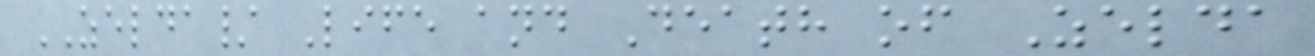ZELDA/ Life and Death of Zelda
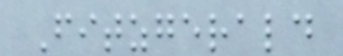Fitzgerald
